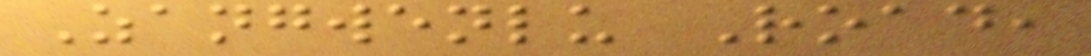Zangwenlu Road,
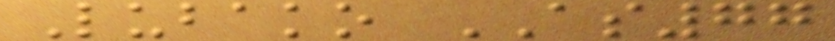Lubako AS77
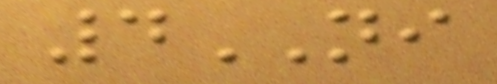4NI
